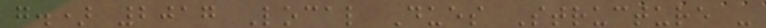g.) 2017 Local Dues Structure -
